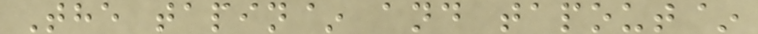The tapin~ and tapout~
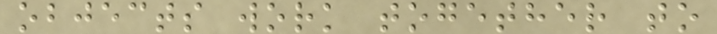objects work together to
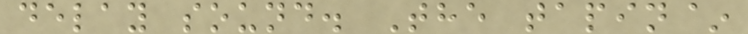delay sound. The tapin~
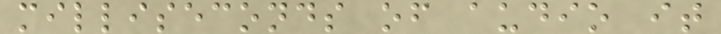milliseconds of audio it
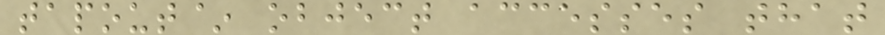tapout~ object accesses that
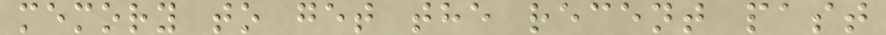memory to get the recent past
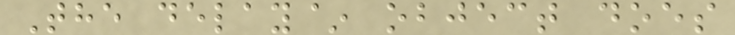The delay~ object does
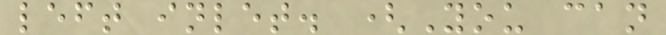left inlet. (You can
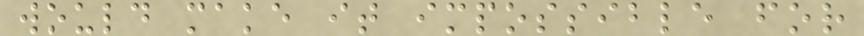would make it impossible for
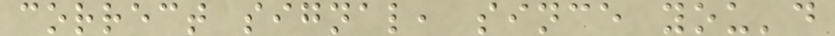correct signal, since you'd
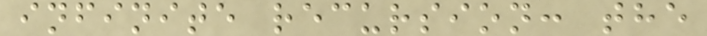infinite recursion: the
